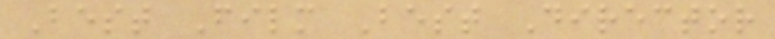Best Film Best Director
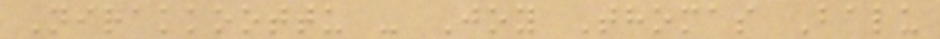Nirakkoottu - Joy Thomas Balu
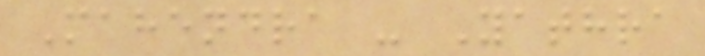Mahendra - Yathra
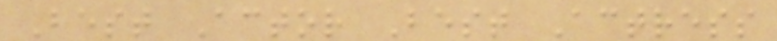Best Actor Best Actress
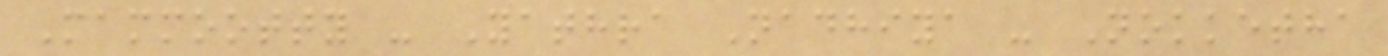Mammootty - Yathra Nadhiya - Nokketha
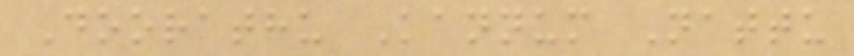Doorathu Kannum Nattu
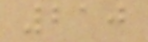210
